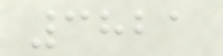3821
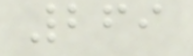269
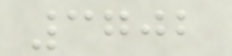3702
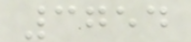3754
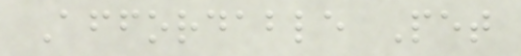Affordable Pet
